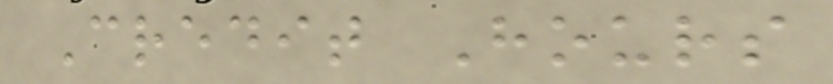Credit Hours
